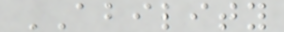ABILITY
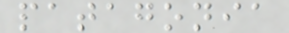patagonia
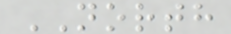NORTH
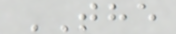THE
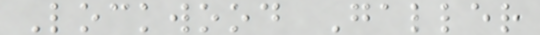Lockwood Galler
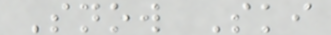Snow Ski
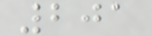201
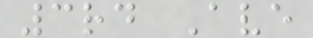3rd Ave
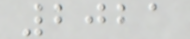2021
